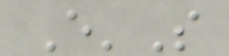E'S
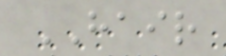HAIR
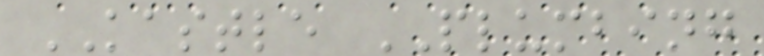KASTLE PLUMBING
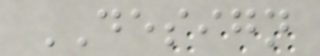DESIGN
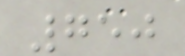750
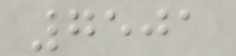7501
